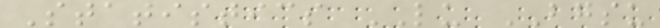Statistics LU BGSU
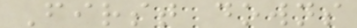First downs
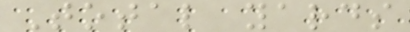Total yards
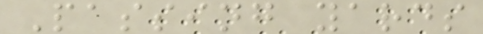Passing yards
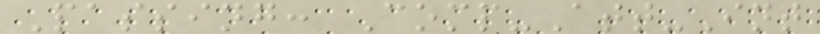Passing: Comp-Att-Int
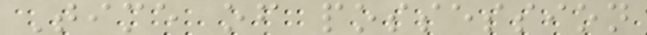Time of possession
